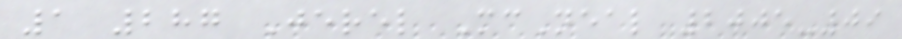1 287 Jerel McNeal 2005-09
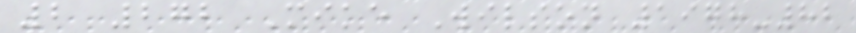2 272 Mike Wilson 1978-82
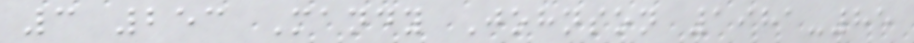3 253 Mandy Johnson 1981-85
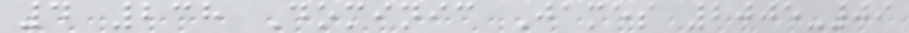4 238 Dominic James 2005-09
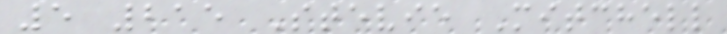5 215 Stevie Mitchell
